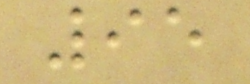95
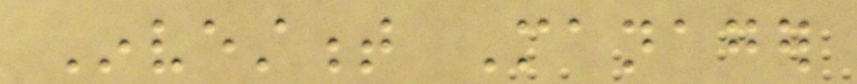Investment Manager
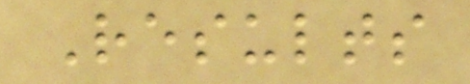Results
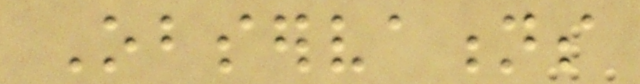Observations
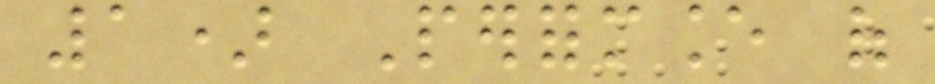1) Performance of
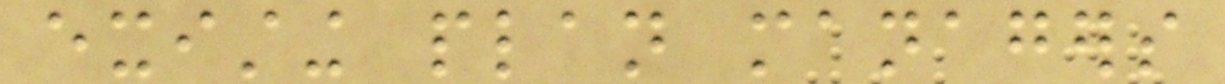existing plan managers
